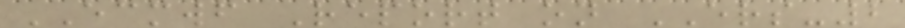ECMWF Report on ERS-2
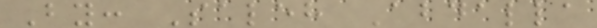By: Saleh Abdalla
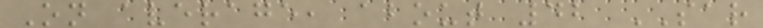On average, about 42 SAR
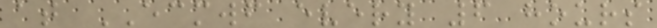at ECMWF every 6 hours
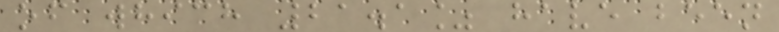of which 21.1% have been
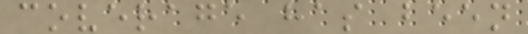coverage has been
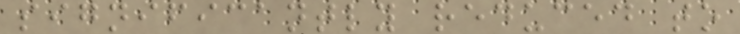significantly reduced to
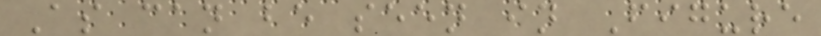As can be seen in Figure
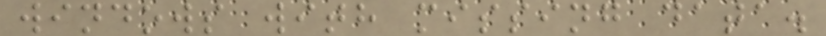windows with missing data.
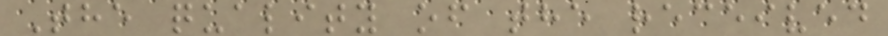The quality of the received
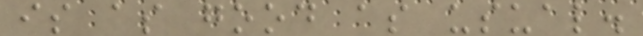is as good as usual.
